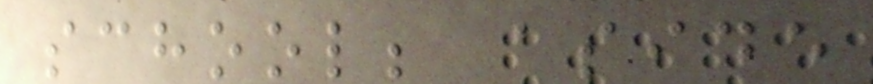school; aside
